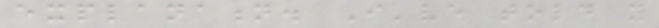explanation. I've told you
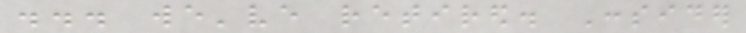... we've retired. Consider
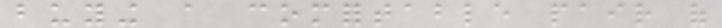buying a comfortable pair of
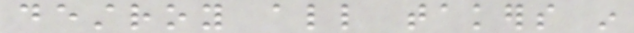destroy all takers in
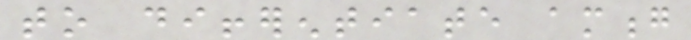to differentiate among
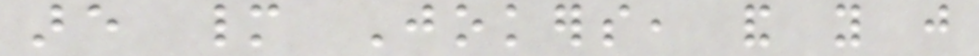are many Jokers, and you just
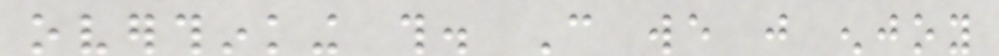overthinking this. Can we just enjoy
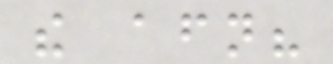the afternoon?
